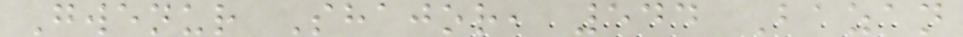Gwenur Shajor, 544 Bazan
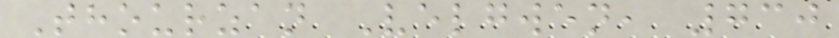Thourzan Velgwen, 730
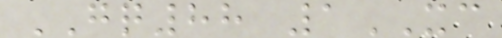GQ88 1XC
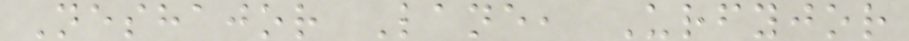Neshajor Lane, Urfyjor
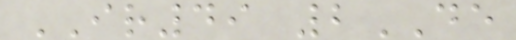IR49 2DE
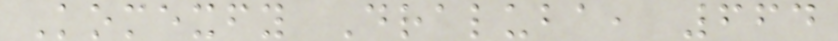Komexfy Draluba, 664
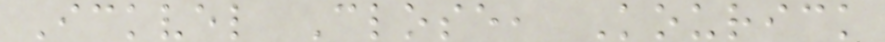Ickvel Close, Kourick
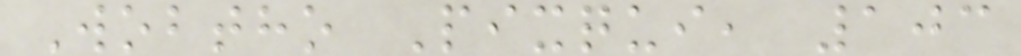Wobtho Pixqui, 103
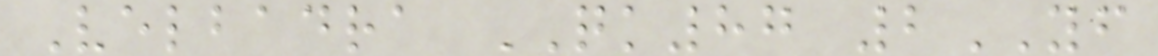Velbadra QK87 2YF
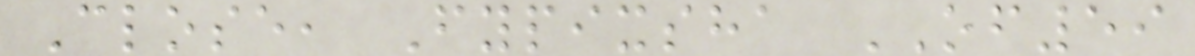Close, Fypixsha OF59
